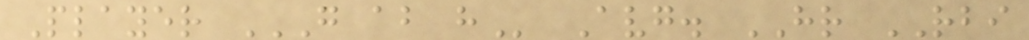Player G AB H Avg. HR RBI
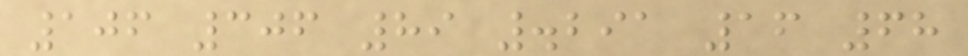106 306 89 .291 16 68
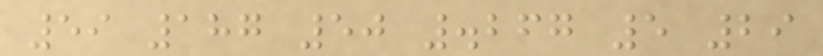59 187 50 .267 5 29
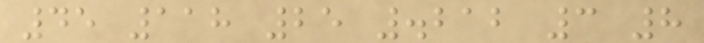45 118 25 .212 3 8
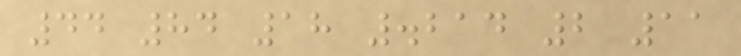44 84 18 .214 2 11
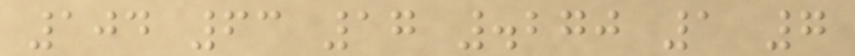104 63 17 .270 1 7
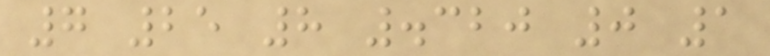7 25 8 .320 0 1
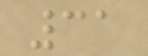31
